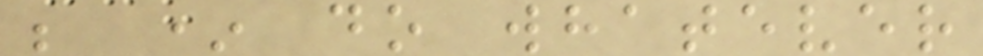; * do whatever
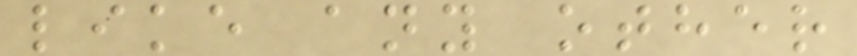like any other
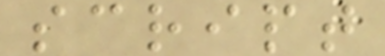script
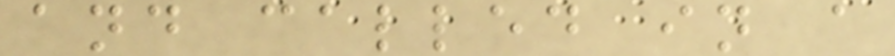and called in a
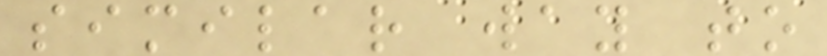similar way to
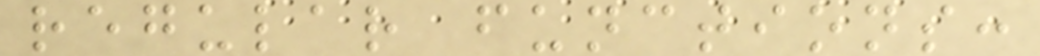regular functions:
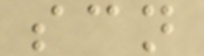scn
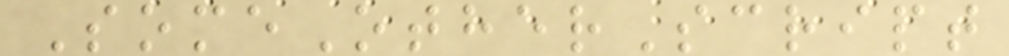SomeOtherScript
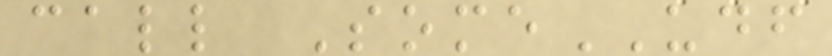call SomeUDF
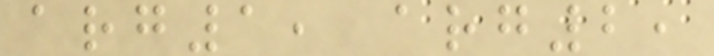arg1, arg2,
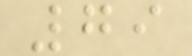79
